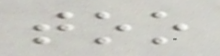too
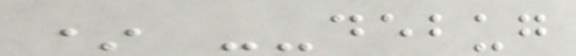* --debug
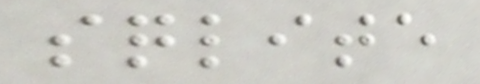sqlite
